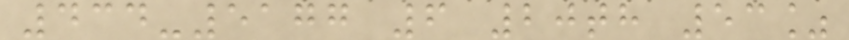434-5177 6 20th 53%
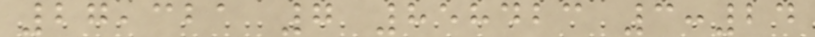27,321 7 858423 3:24
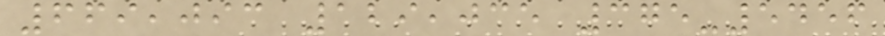669,093 129,035 375-5456
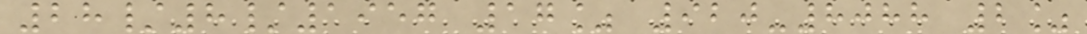28/8/1957 17% 920-8088 2%
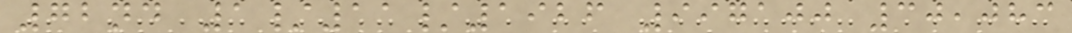72nd 1/11/1926 997100 30,083
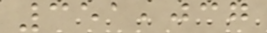351,037
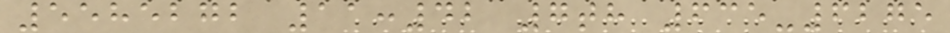5585272 11:42 7th 635-6275
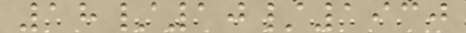18/10/1930
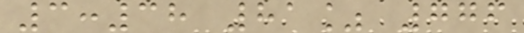3:38 81% 776
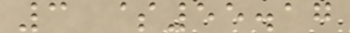3 $55.17
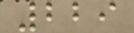229
